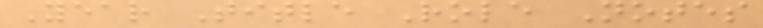Year Title Role Notes
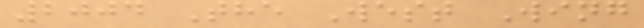2004 The West Wing
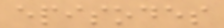episodes
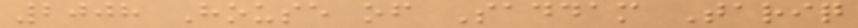2008 House of Saddam Tariq
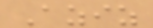Aziz
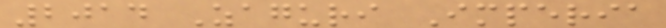2014 Zaguri Imperia
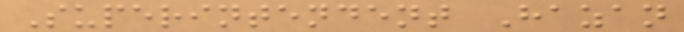Superintendent Hazan
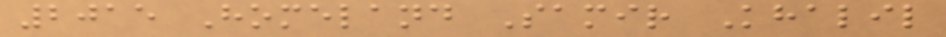2015 Homeland Samir Khalil
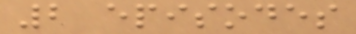2 episodes
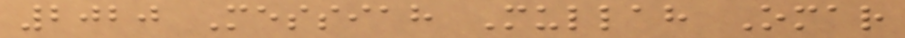2020 Messiah Mullah Omar
